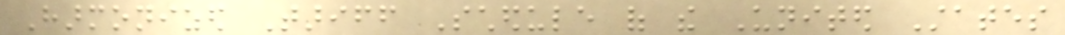Harmonized Tariff Schedule of the United States
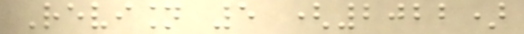Revision 5 (2022)
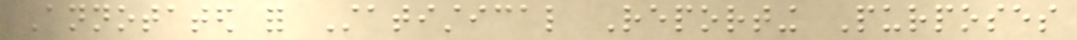Annotated for Statistical Reporting Purposes
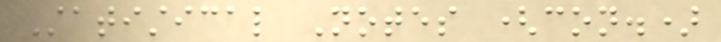Statistical Notes (con.)
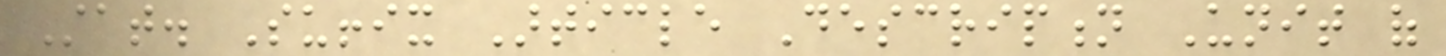Stat. Suffix Article Description Unit of
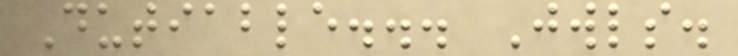Dutiable... Jwls.
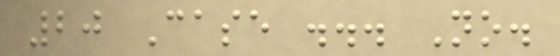20 Case ... No.
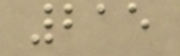215
